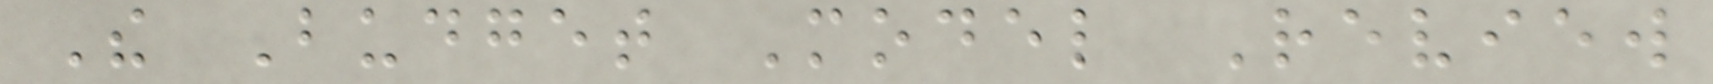The Budget Model Review
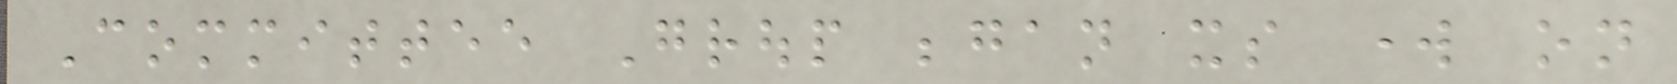Committee Group began its work on
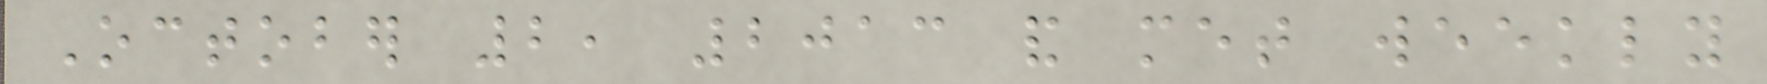October 2, 2013 and met weekly
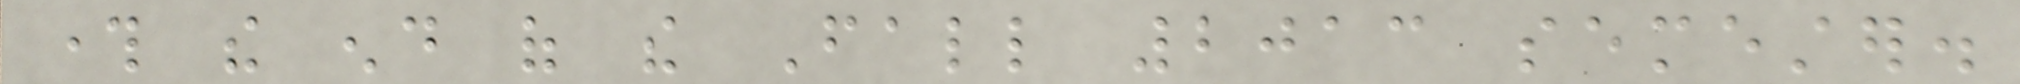through the end of the Fall 2013 semester.
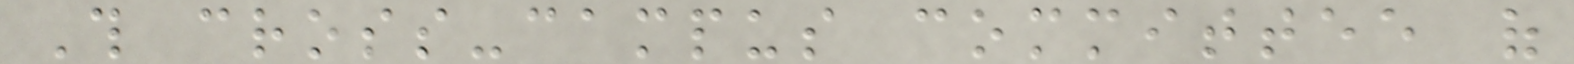This cross-campus committee of
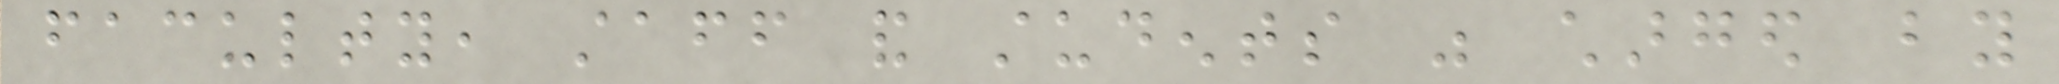faculty, staff and students was charged by
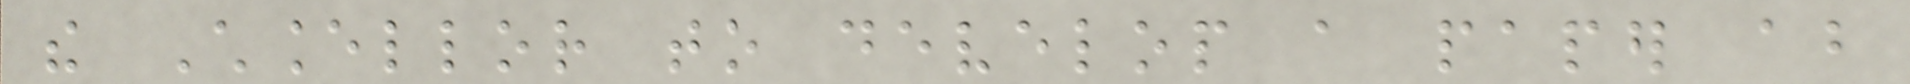the Chancellor to develop a paper about
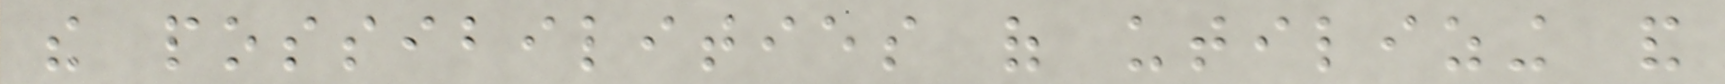the possibilities of utilizing and
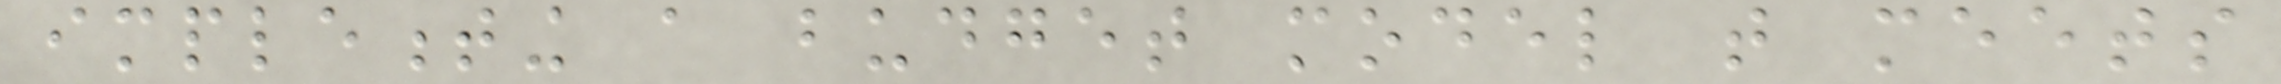implementing a budget model that meets
